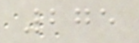275
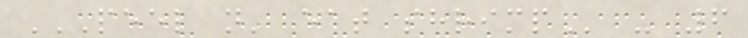PEEL N' EAT SHRIMP - 6
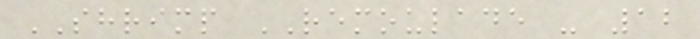SHRIMP REMOULADE - 12
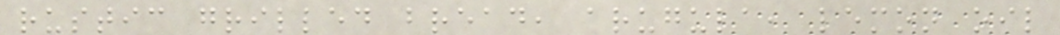rustic grilled bread, arugula, lemon oil
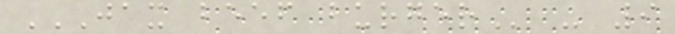JAX BEEF BURGER - 9
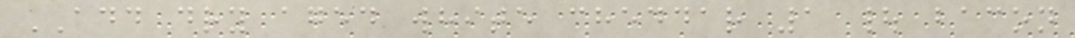ADD dry aged white cheddar 1 | bacon
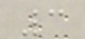3
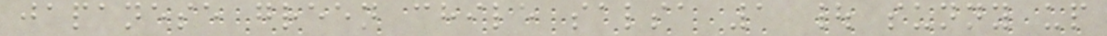japanese green chile salsa 1 | sunny up
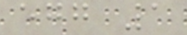egg 1
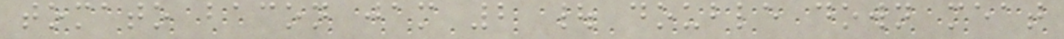tomato bacon jam 2 | double down meat
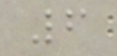6
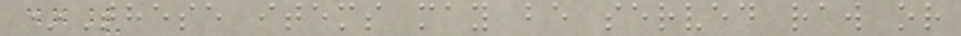*These items may be served raw or
